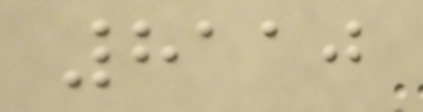8110
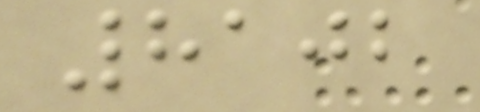8102
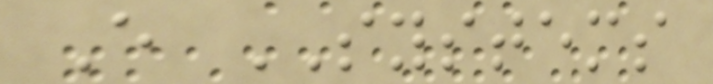E SYSTEMS
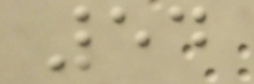54
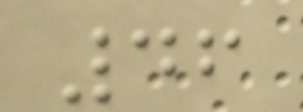46
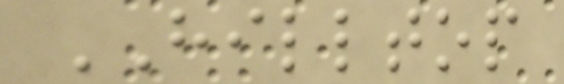HILLTOP
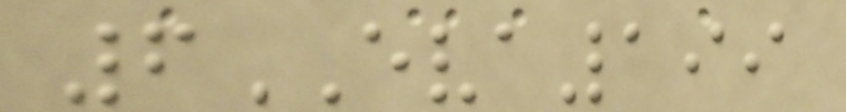6EVA199
